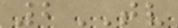2TV
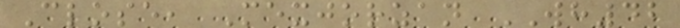Close, Mexjorzan WH42
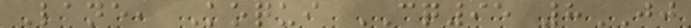Lane, Koqui CQ95 8JJ
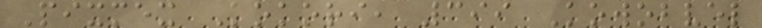Pixmex Kokori, 399 Kowobvel
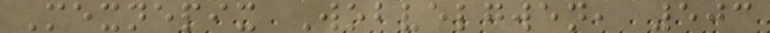Mexnepix Wobvelgwen, 503
